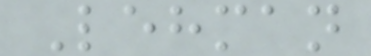Lehman
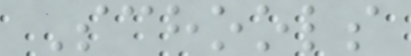Schools
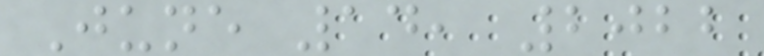June 14, 2022
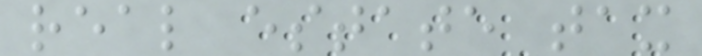real estate tax
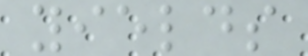yields
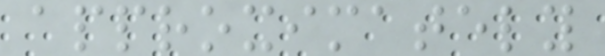approximately
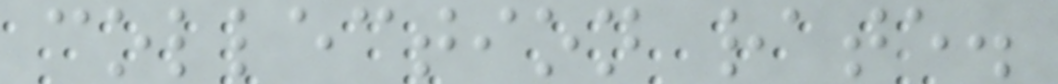collection rate.
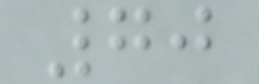70
